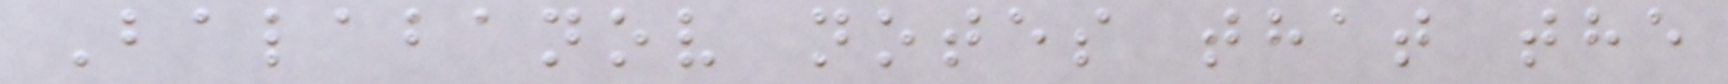Balabanov notes that the
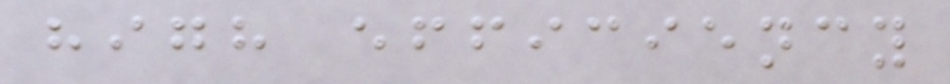high efficiency
